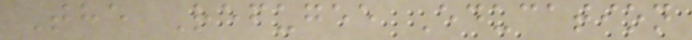The Refugee Education
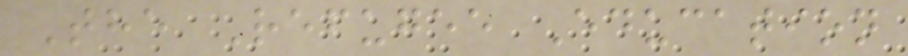The Refugee Education
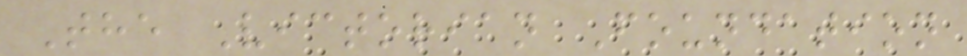The Victorian Foundation
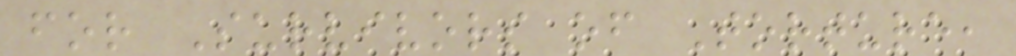for Survivors of Torture,
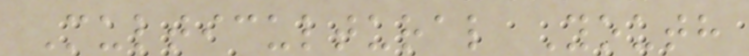Multicultural Youth
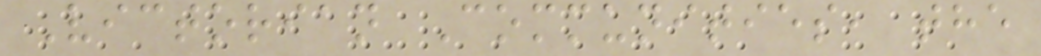Victorian Communities, the
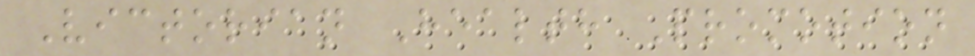Victorian Health Promotion
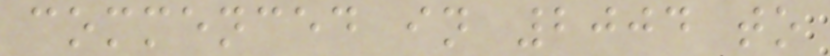commenced in 2004 to
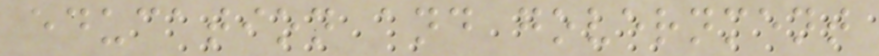education and government
